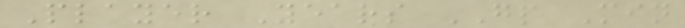Player Years GP Min
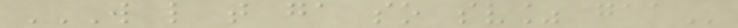W L T GA SO SV% GAA
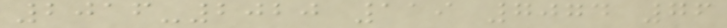2016-2020 119 7074 76
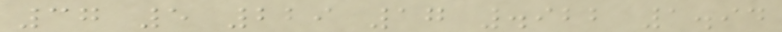37 5 229 17 .922 1.94
